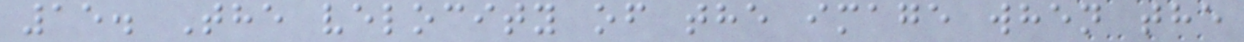15. The velocity of the image when the
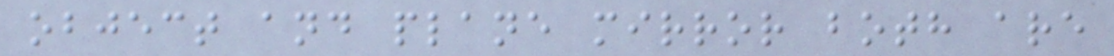object and plane mirror both are
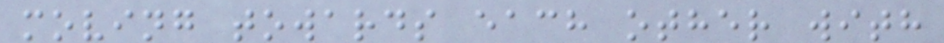moving towards each other with
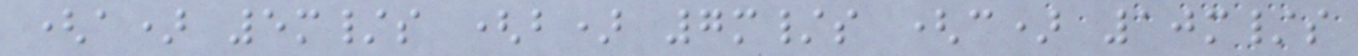(a) 5m/s (b) 7m/s (c) 10m/s
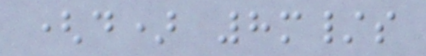(d) 8m/s
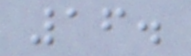16.
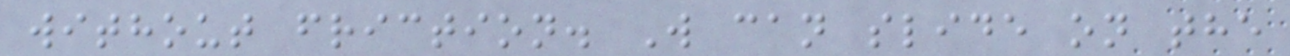without friction. W can slide on the
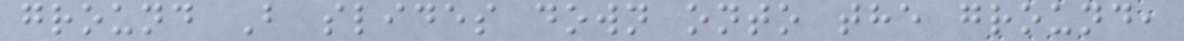ground B slides down onto the ground,
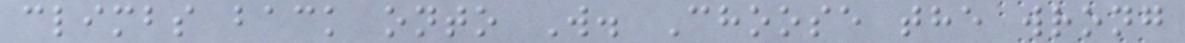climbs back onto W. Choose the wrong
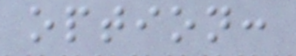option:
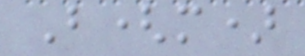B(m)
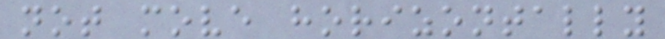not move horizontally
